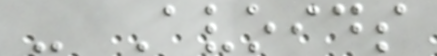- Avoids
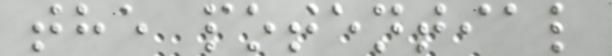the potential
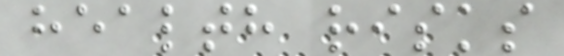health risks
